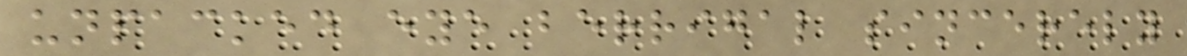unpacked eye berrigal sincerely
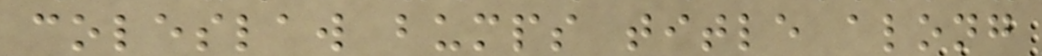coleslaw bumps title along
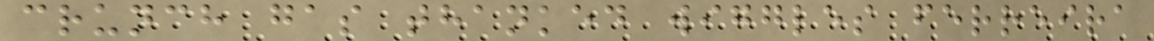crunch gas thanked wiggles ferreira
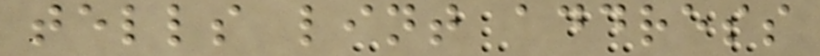tells lint address
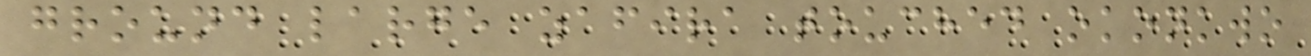ground large zafira touched okonkwo
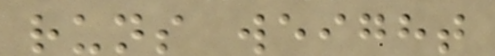runs weight
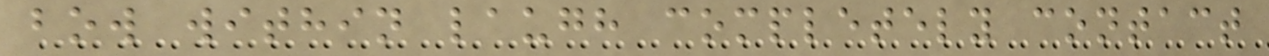bow within laugh completely contact
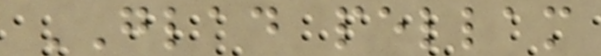GLAD pellam
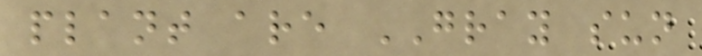plant are GRAY sun
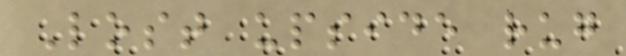Lost upside rug
